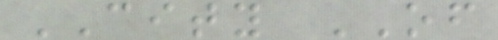CITY OF
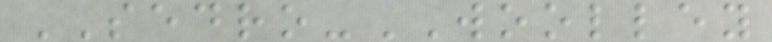SEDRO-WOOLLEY
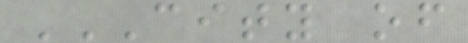CITY OF
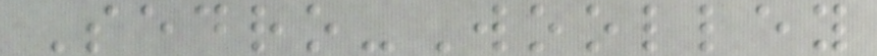Sedro-Woolley
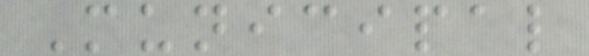Municipal
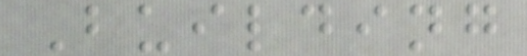Building
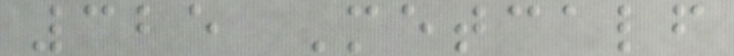325 Metcalf
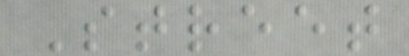Street
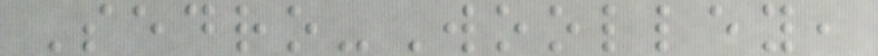Sedro-Woolley,
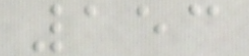153
